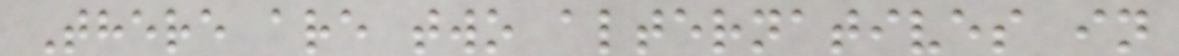There are two alternatives in
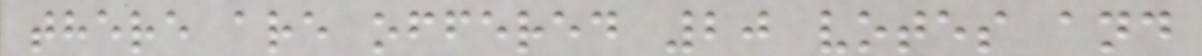there are offered 20 votes and
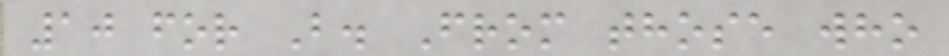10 for B. From those who
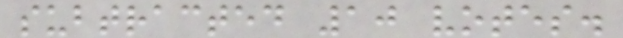subtracted 10 votes.
